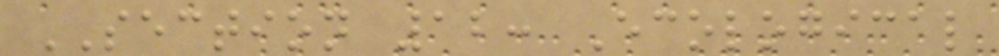SECTION 12: Ecological
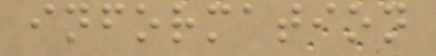information
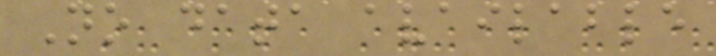No data available
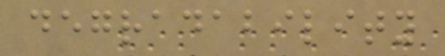degradability
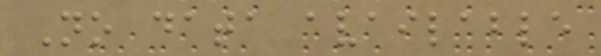No data available
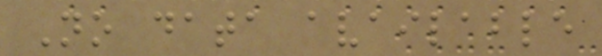No data available
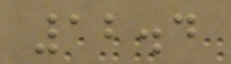12.4
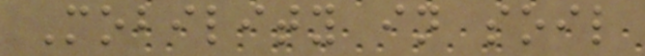Mobility in soil
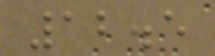12.5
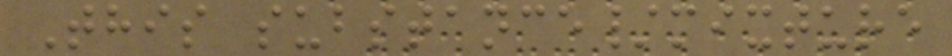This substance/mixture
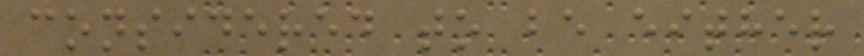considered to be either
